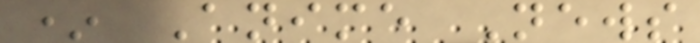* Anime News
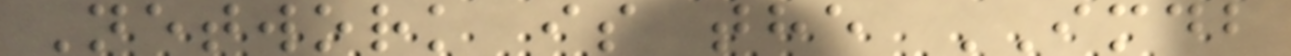Network is the IMDB
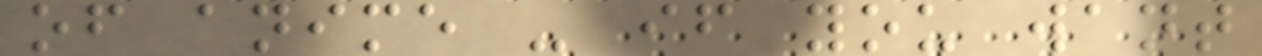of anime - if you want
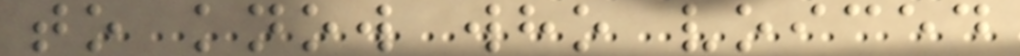to know who voiced
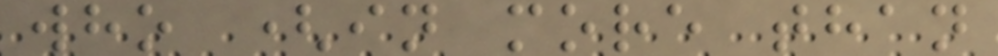who (in more than
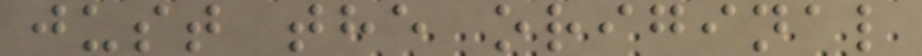just the original
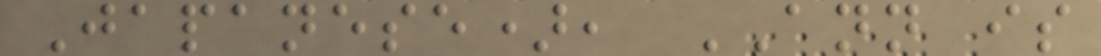Japanese), ANN is
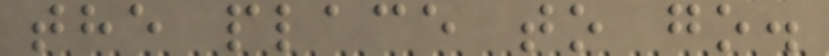the place to go.
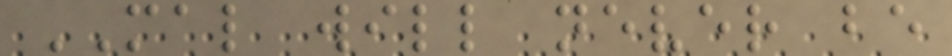MAL will never be
